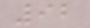92
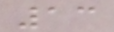13
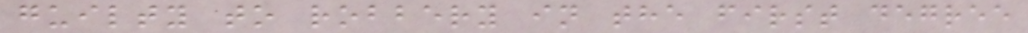guilty to robbery in the first degree
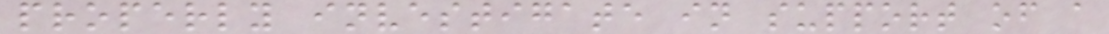properly investigate in support of a
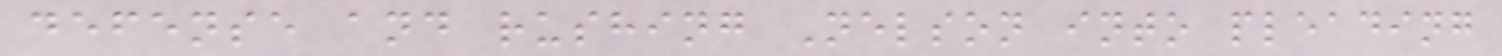defense and rushing Nelson into pleading
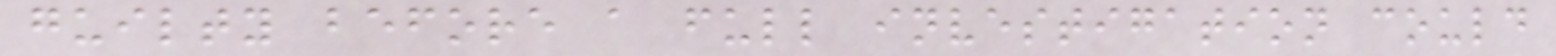guilty before a full investigation could
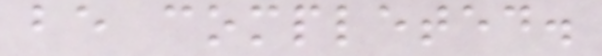be completed.
